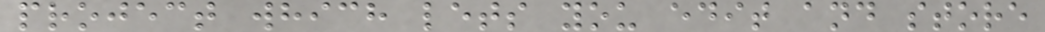project which lets you edit and store
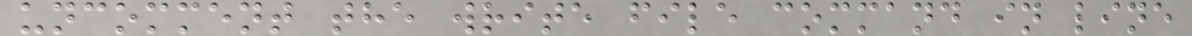uncomment the write file command in line
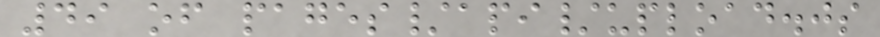49 of pages/api/upload.js
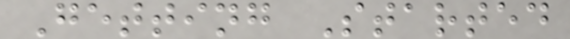Getting Started
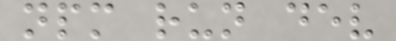npm run dev
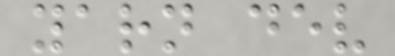yarn dev
